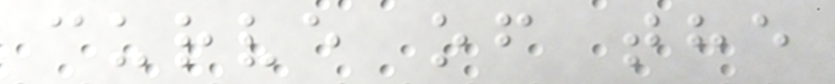curve of the
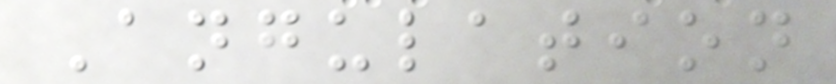Angulation
